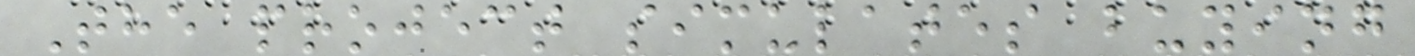The project simulates buying
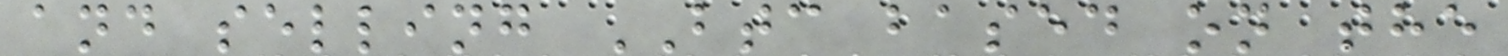and selling BTC based on the
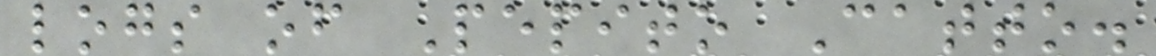logs of Pepito Catto.
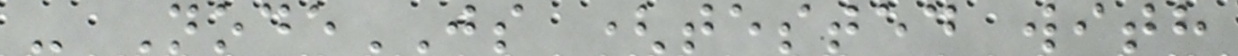- NodeJS (tested with
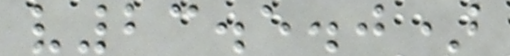v23.5.0)
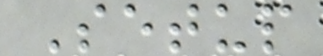Setup
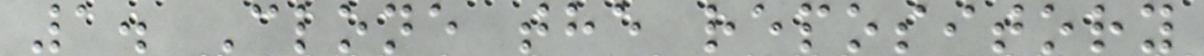1. Clone the repository
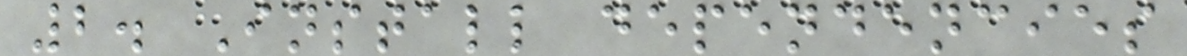2. Install dependencies
